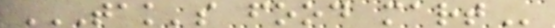TAK'S FOOD MART
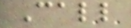Call
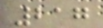217
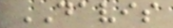DAVIS
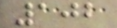102
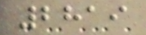2819
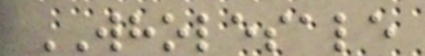WHOLESALE
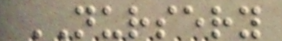NURSERY
